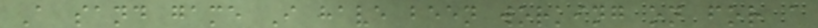A sand game I have been working on for a
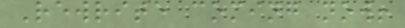Rewrite coming now!
